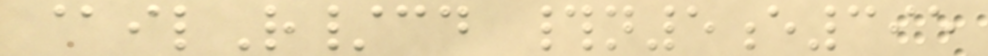@ilR/cd #n5e395
